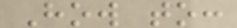How to:
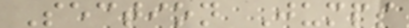Section Jumps
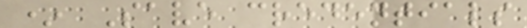* Save credentials
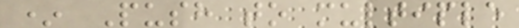* Push to multiple
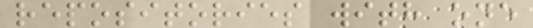repositories with one
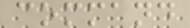command
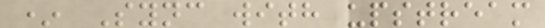* Sync with upstream
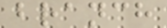branch
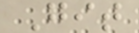Git
